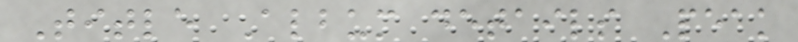Title Album details Peak
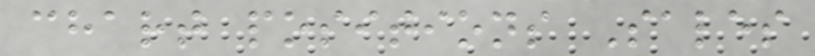chart positions Sales
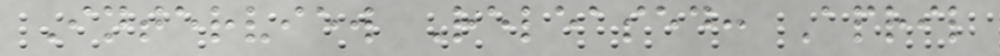Interview Released: April
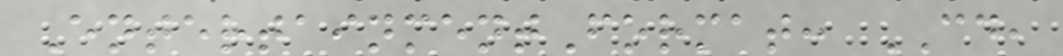EntertainmentFormat: CD,
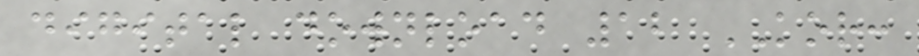digital download 12 KOR:
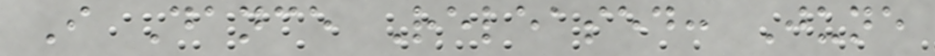I Dance Released: June
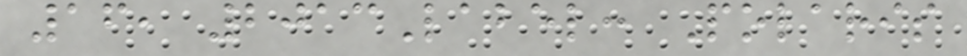16, 2013Label: Polaris
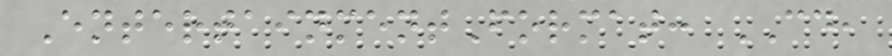EntertainmentFormat: CD,
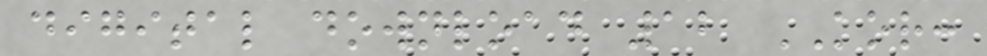digital download 12 KOR:
